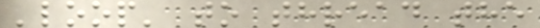'loop' to thread the
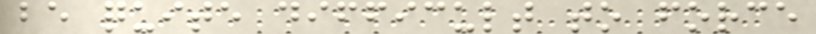be quite difficult to force
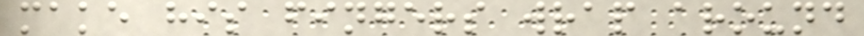make his fingers wrap around
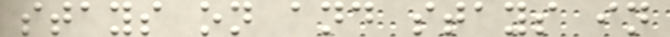stays on and stays in
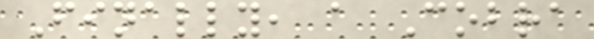Finally, a Cobra
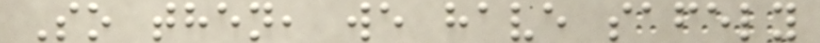So then, we have safely
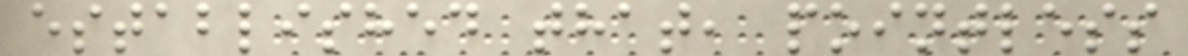established that, pointless
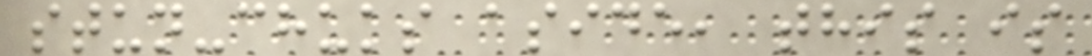stun-chuks aside, this is
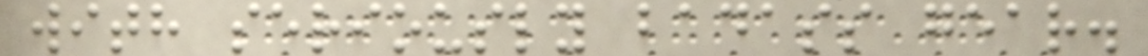with seriously badass gear.
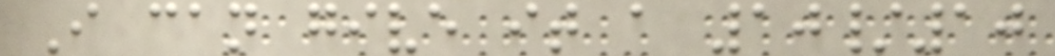I can give it a 10/10
